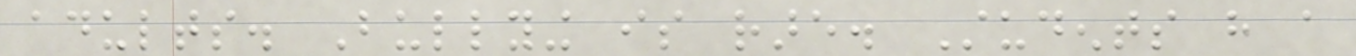adults. Bullying is rare. Students have a
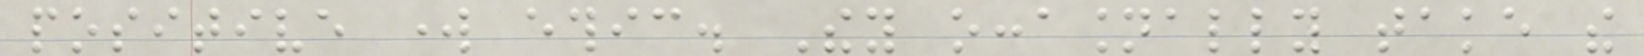positive work ethic. They occasionally take the
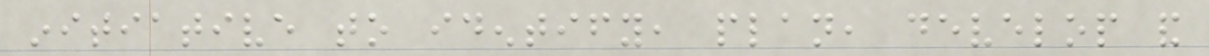initiative to identify, plan, develop and
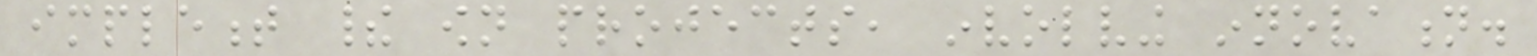implement their own projects, involving innovation.
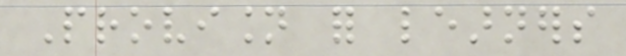Provision for learners
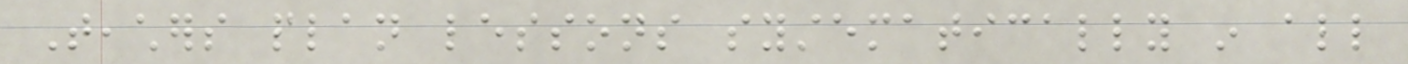Teachers plan lessons systematically in all
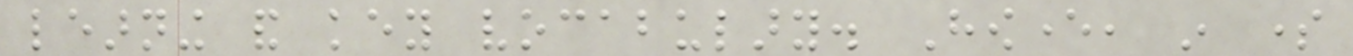learning and key vocabulary. However, in some
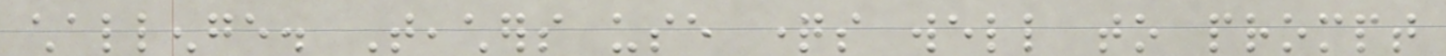challenge. Teachers use questions well to prompt
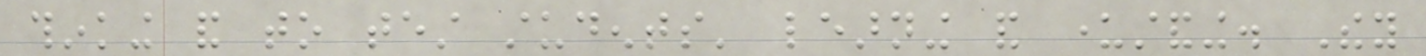thinking and to test students' learning and understanding. They
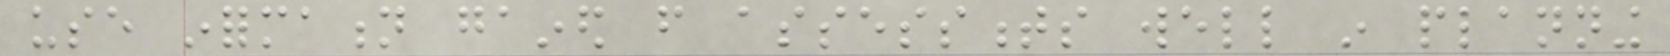use information gained from assessments well in planning
